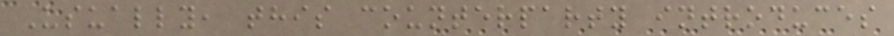Usually, this counterparty introduces
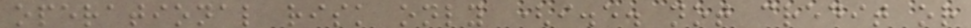operational risk only (i.e. not credit or
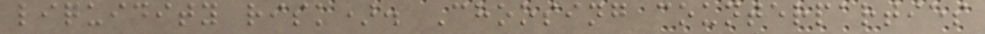liquidity risk). Choosing counterparties
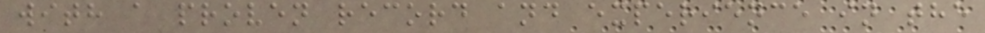with a proven record and experience in the
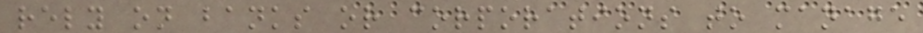rely on banks or corporations to manage
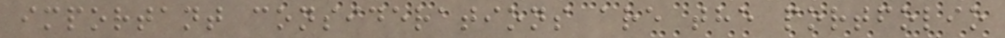important considerations are the portfolio
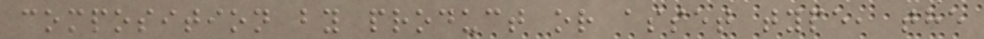composition by product or asset type, the
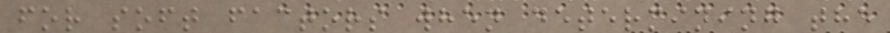for soft factors when determining the
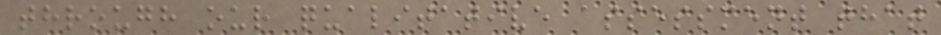through our qualitative assessment that
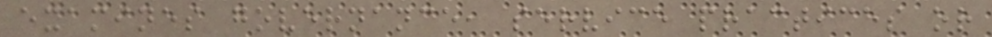examines governance, service practices or
